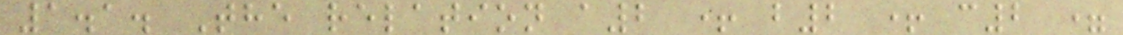1.1. The relation a2 + b2 + c2 =
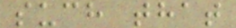such that
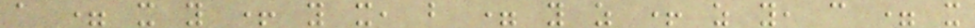a = x y + y x, b = y z + z y, c = x
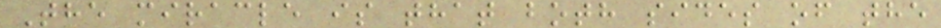The miracle is that both sides of the
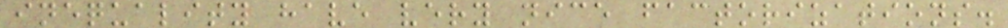inequality have very nice factorizations.
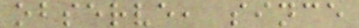observe, since
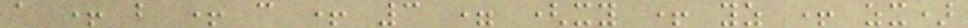a + b + c + 3 = (xy + yz + zx)
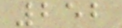252
